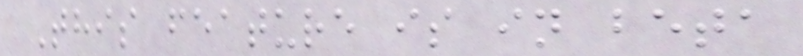This feature is in beta
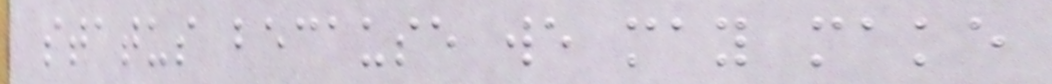status because we may make
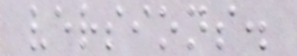versions.
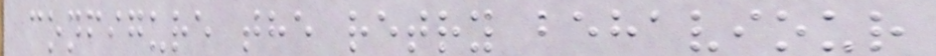configure the retry behaviour
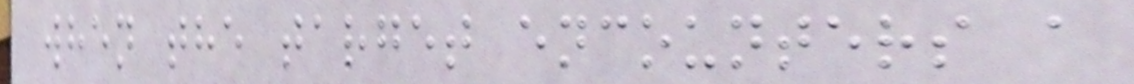when the target encounters a
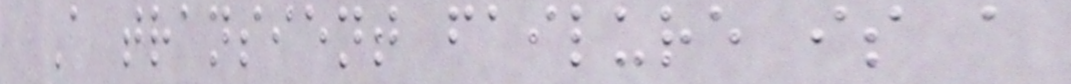A transient failure is a
